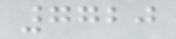7720
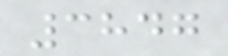3847
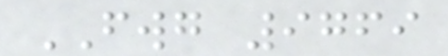FWG 9769
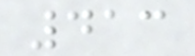413
